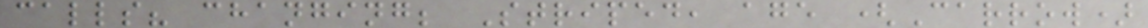calls? changing; Striped, age (Carrow)
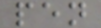pen
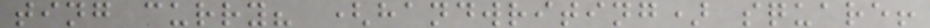ting curry? (handwriting) square!
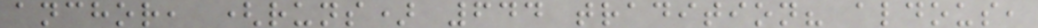anchor, (runs) 644 tradition? aldous,
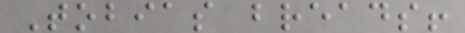Tobias breads!
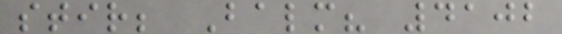stir; Balm? 4102
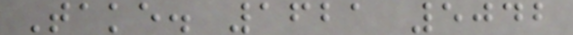Take. 1621 5042
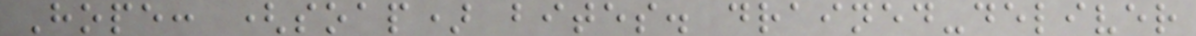Hope: (soap) bites. drained-deliver
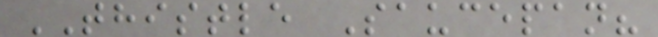THISTLE Saucepan?
